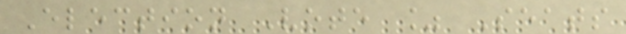Election Vote % Seats
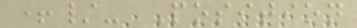+/- Position
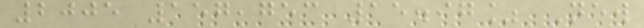2005 157,753 15.97% New
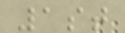1st
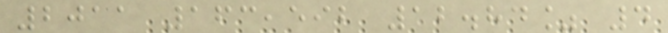2011 163,592 12.84% 4
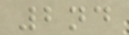2nd
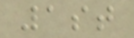1st
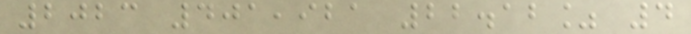2023 401,921 22.12% 4
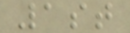1st
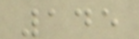145
